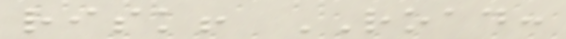risk! ROAD:
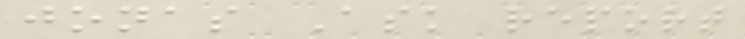jonas Ask report
